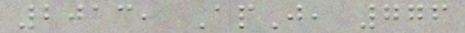2013, ApJ, 776
